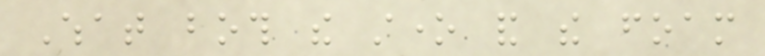What both the stone and the foam
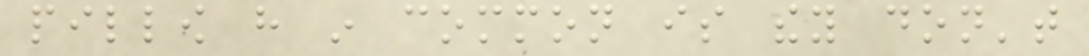pillow have in common is they don't
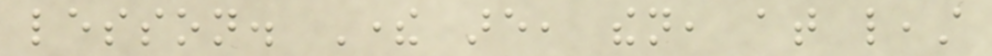lesson. There are, then, at least
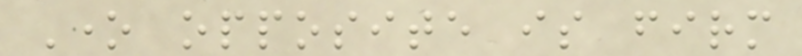One opposite is firm
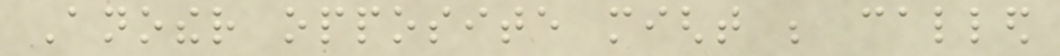Another opposite might be called
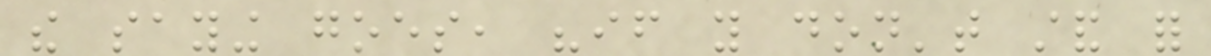the saying goes, "if you don't stand for
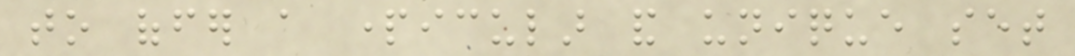to offer a particular and unique set
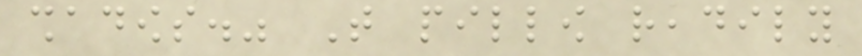shadows." That pillow readily
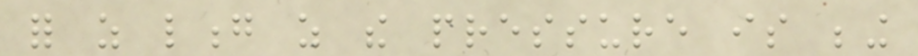for as long as the pressure is being
